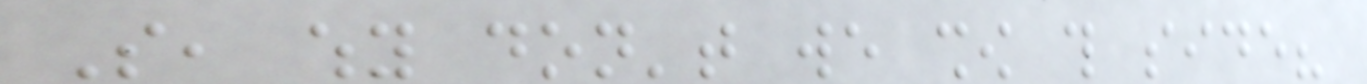So, why don't we show this side?
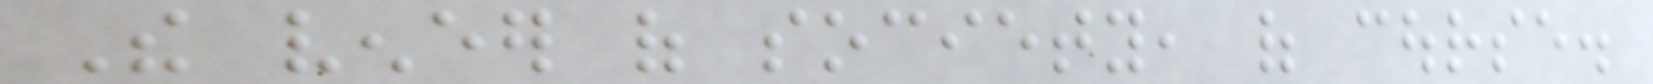The veneer of society, of course.
